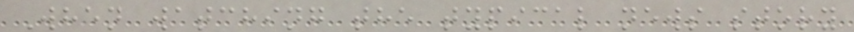When watching the typical news story
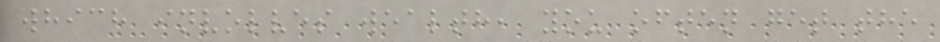which involves wealth, you often get the
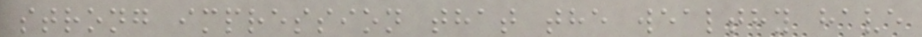strong impression that the wealthy have
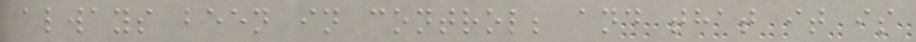always been in control; and that it is
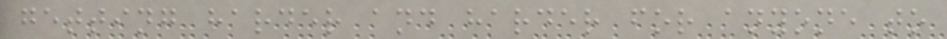getting harder and harder for anyone to
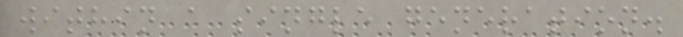within a single generation.
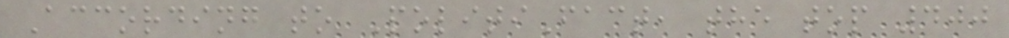According to PolitiFact, the top 400
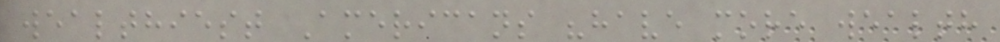wealthiest Americans "have more wealth
